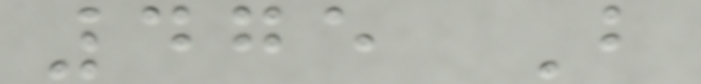475 B
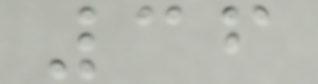36
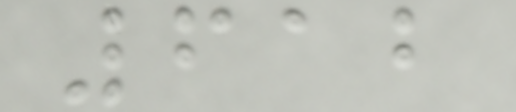612
